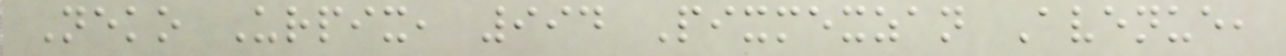Neko Urpix, 994 Pixmexzan Avenue,
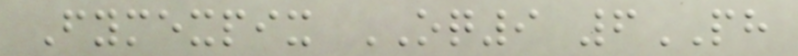Fymexpix OQ9 6PH
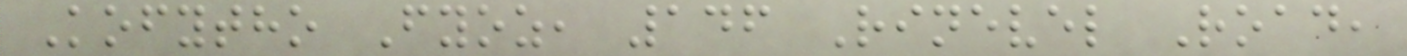Kofytho Fyoz, 146 Rinevel Road,
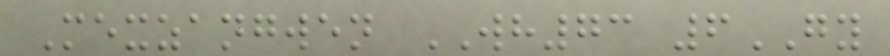Mexzangwen WH73 6GY
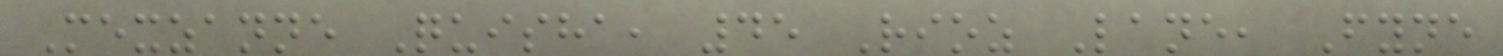Mexzanne Quisha, 45 Rioz Lane, Fyne
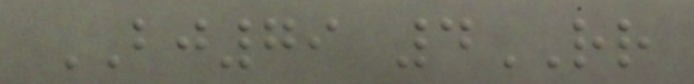BJ79 4RR
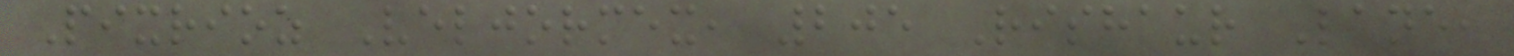Pixrioz Veljormex, 205 Rishaur Lane,
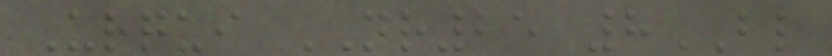Urqui NR25 8BL
